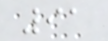91
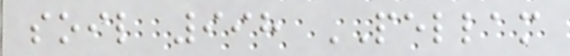soil 998 PELLAM
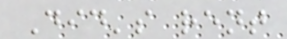Did's rent
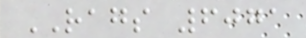RAGS 6071
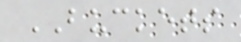BUCKETS
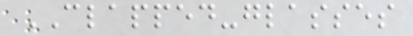CLAPPED-glasses
